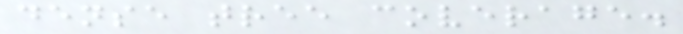dense tree coverage.
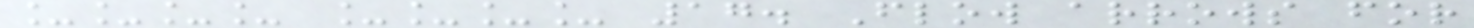____ ____ 17. Flow arrows for
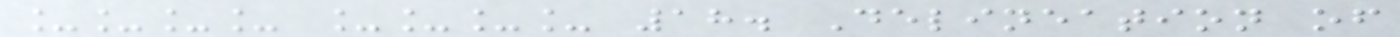____ ____ 18. Delineation of
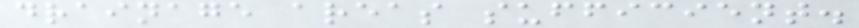drainage areas sufficient.
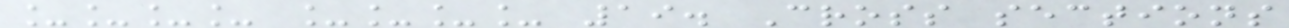____ ____ 19. Cross sections
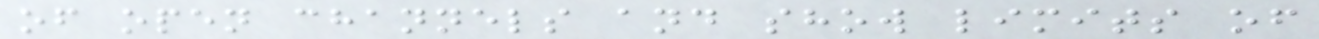of open channels and show limits of
